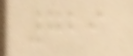729
